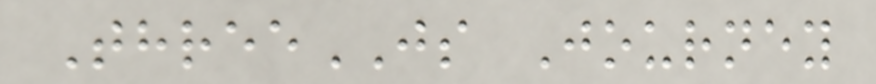ThreeJS Journey
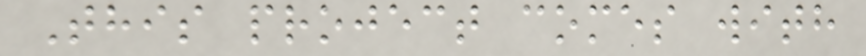This project comes with
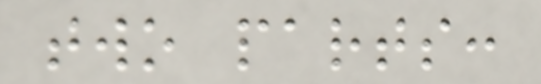two parts:
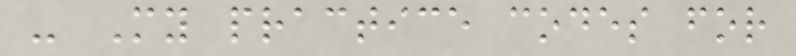- My practice codes for
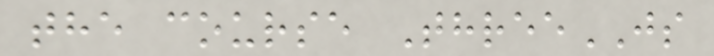the course ThreeJS
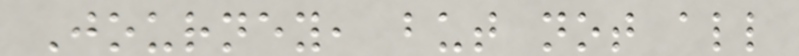Journey, but not all
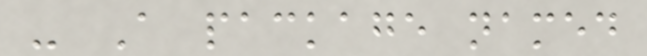- A package named
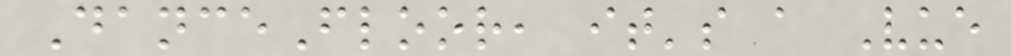DanceFloor, it's a Vue
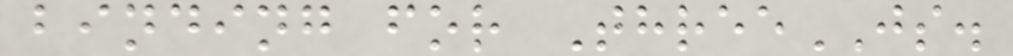binding for ThreeJS.
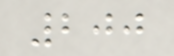200
